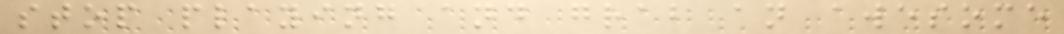stop playing and grab an awesome
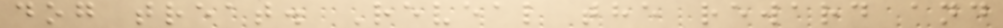dog treat. Reveal the reward and
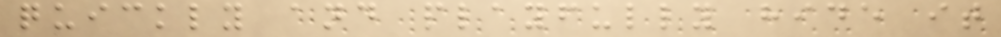quickly and playfully hide it
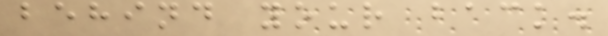behind your back.
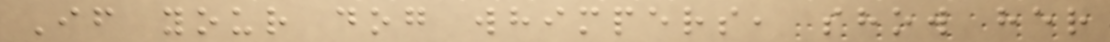If your dog whimpers, show her
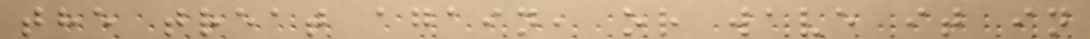the treat again, or wave it in
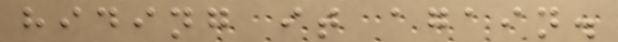hiding it again.
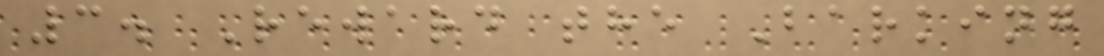3. Reward the Barking
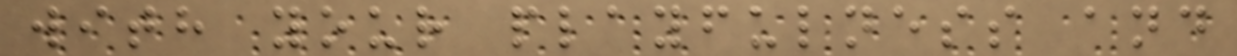with your playfulness and
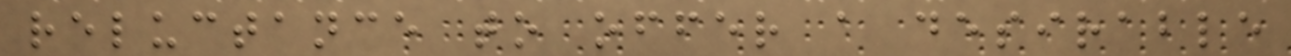reluctance to offer a desirable
